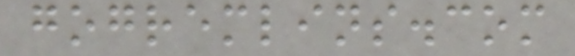gogremlins.com
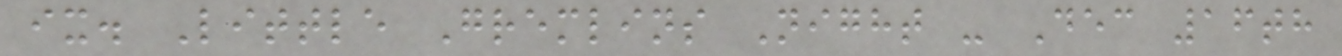ix. Little Gremlins Night - Dec 16th
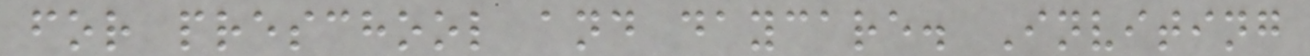for preschool and daycare. Inviting
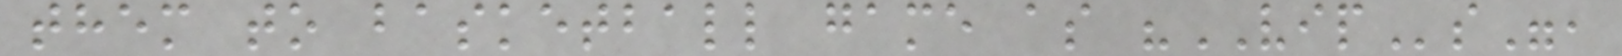them to basketball game as "VIPs",
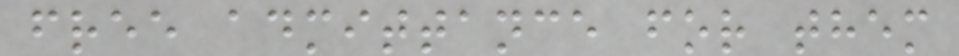free admittance for them
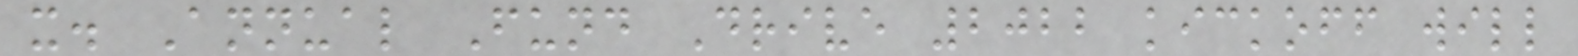x. Annual Fund Drive 2022 kickoff will
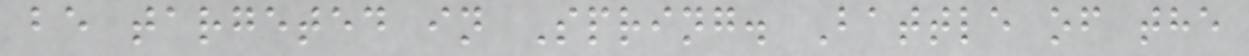be targeted in Spring. Battle of the
